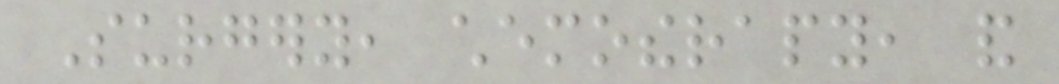Surgery, chemotherapy, and
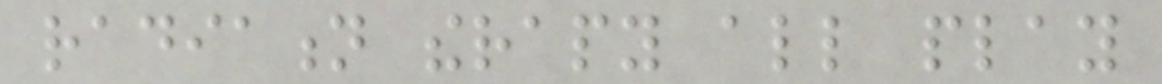radiation therapy all play
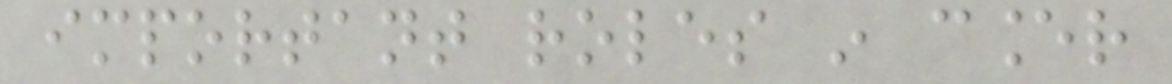important roles in cancer
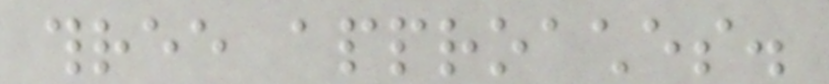three approaches.
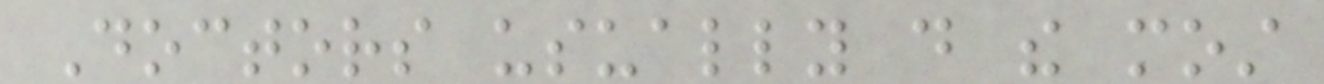Doctors usually do the most
